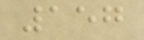157
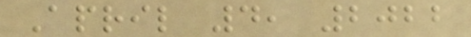April 4, 2022
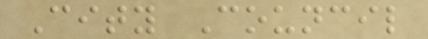City Council
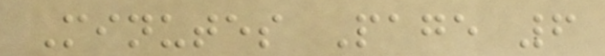Minutes Page 6
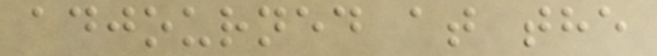adjourned at the
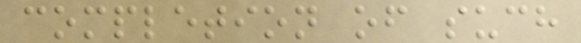completion of such
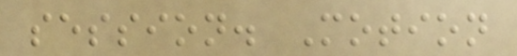session. Motion
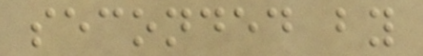seconded by
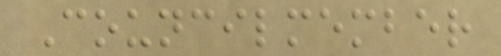Councilmember
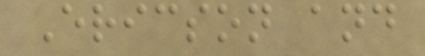Ericson and
